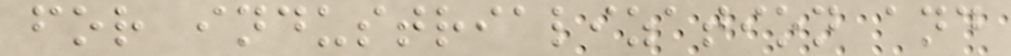for industrialization and
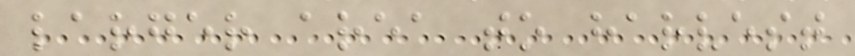larger area to harvest
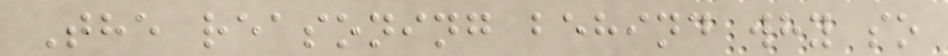The reasoning behind why so
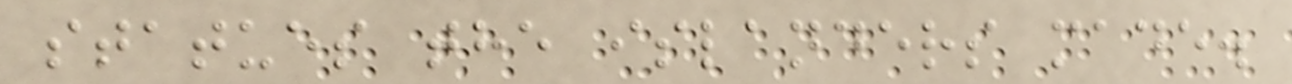statues the islanders made.
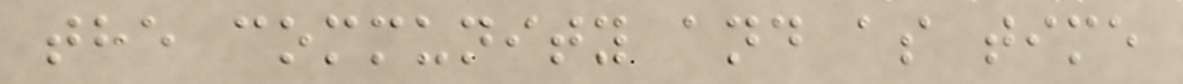the community and as time
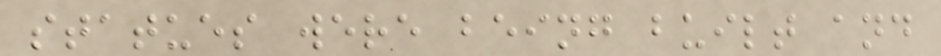statues were being built and
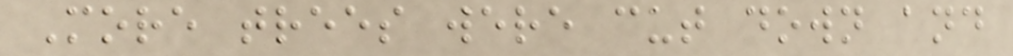More trees were cut down and
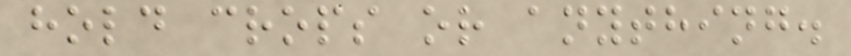hold crops or anything.
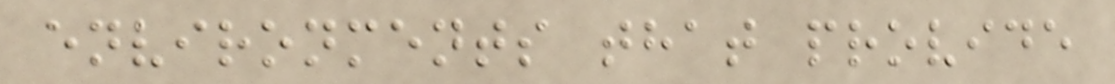environments that provide
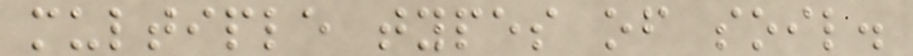multiple types of soil.
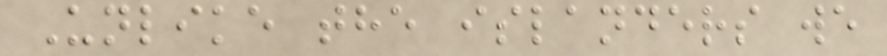Unlike the islanders we
